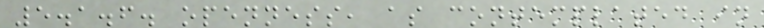5.1.6. openness, as contemplated in
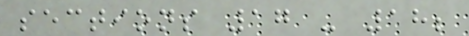sections 17 - 18;
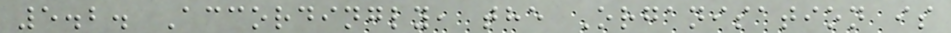5.2. Accordingly, the Organisation is
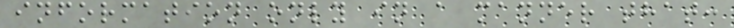information only in a manner that:
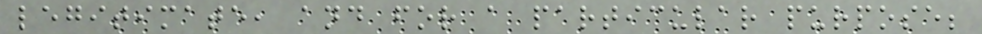legitimate, and for a particular purpose;
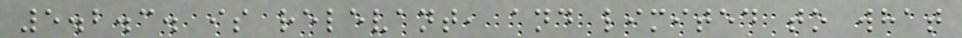5.2.3. is relevant, and limited to what
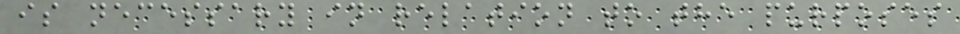is necessary in relation to the purposes
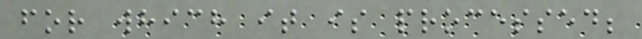for which it is processed;
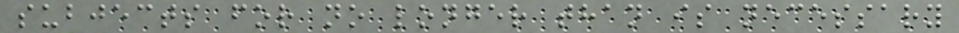subjects for no longer than is necessary
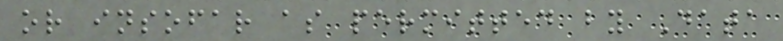or insofar as permitted by Data
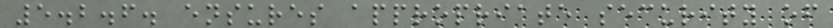5.2.6. ensures appropriate security of
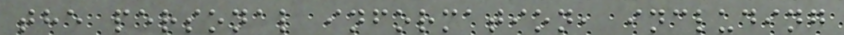the personal information, including
